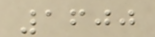1600
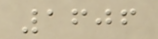1606
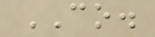CO.
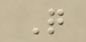Q
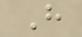H
